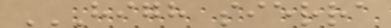HIGH SIERRA
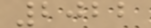2022
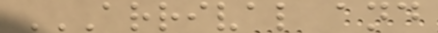ARRIVAL AND
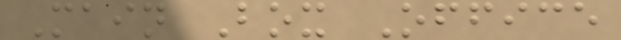Main Box Office
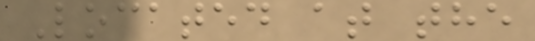Located at the
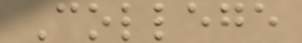College
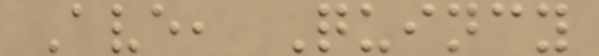Ave, Quincy
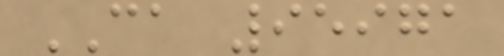CA 95971
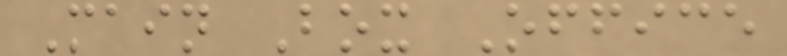Main Box Office
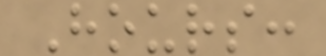Hours:
